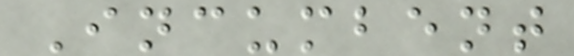Incumbent
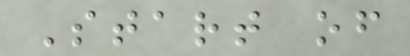Start of
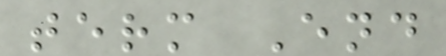term End
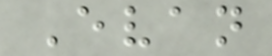Evan
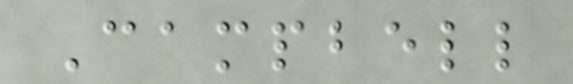Campbell
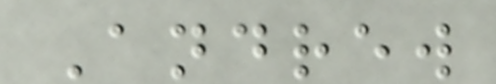Andrew
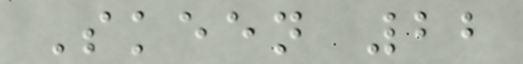Skeen 22
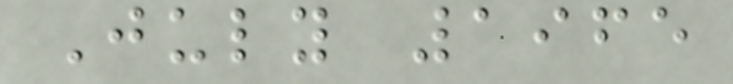July 1965
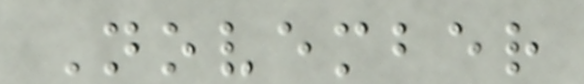November
